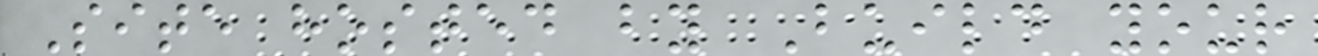Site hosted by Build your
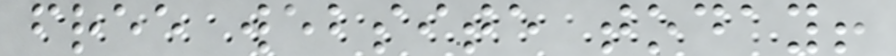free website today!
